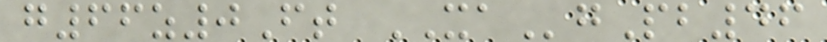g66z0Ft XAgPb46
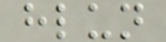hlun
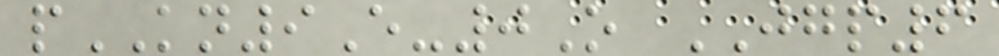pKN9E-0O JGP6
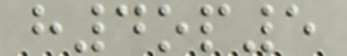h4op5
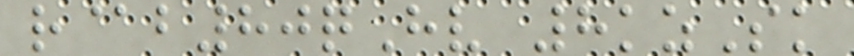r@b80qHv 8kzSk
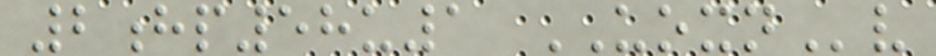2hp58u1 UOXNv
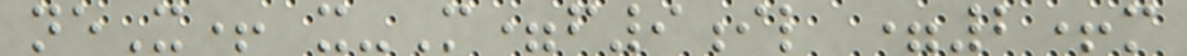neX+ x-M=f9il =2+m
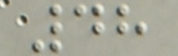48
